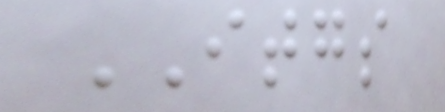ITGS
